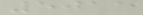5011
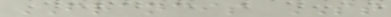FRANCIS ST
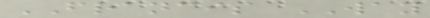FRANCIS WAY
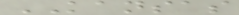KANSAS
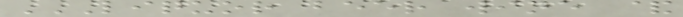LIQUOR BEER WINE &
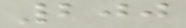200
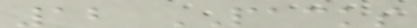12 PACKS
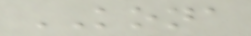KONA
